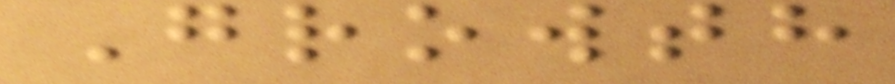Growth
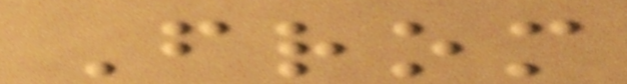From
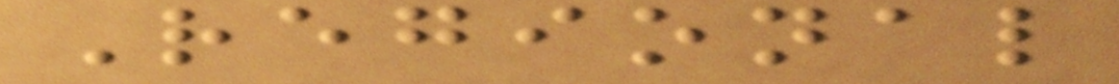Regional
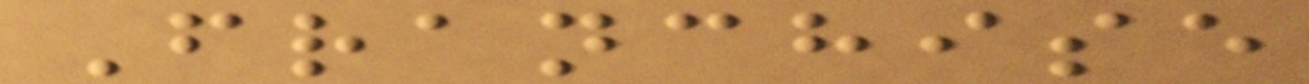Franchise
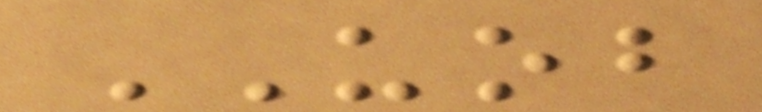UOB
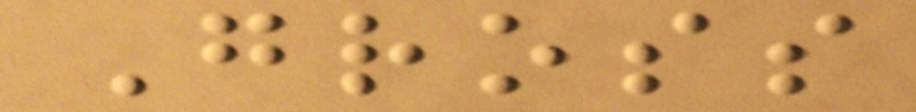Gross
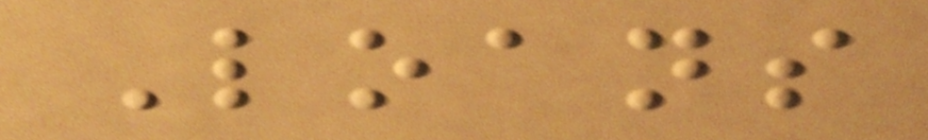Loans
